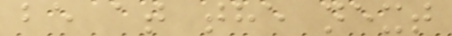be at the next
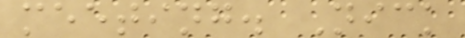meeting. Nick
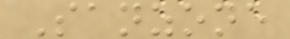Sanzone
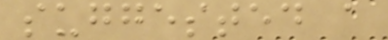suggested a
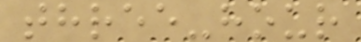three-hour
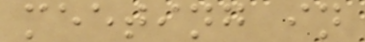meeting in
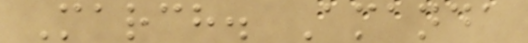March. Amanda
